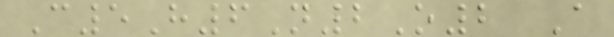C5H6N2O2 A
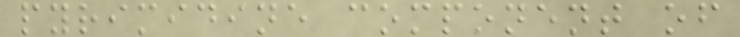pyrimidine component of
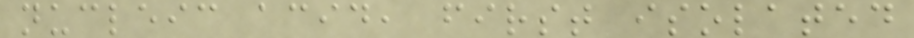nucleic acid, first isolated
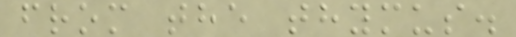from the thymus.
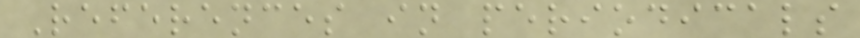References in periodicals
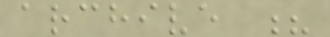archive ?
